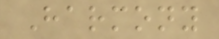Harmony
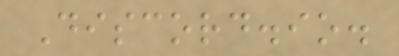Discord.io.
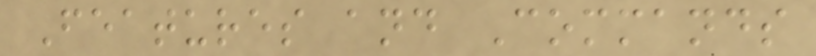Features and Commands
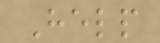Help
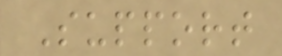Support
